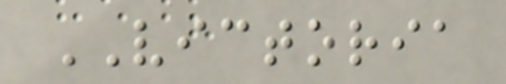VICTORIA
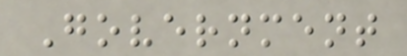Government
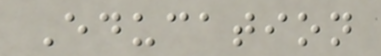Education
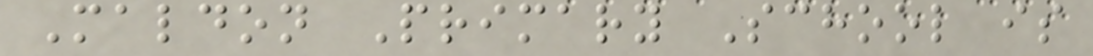Maldon Primary School is
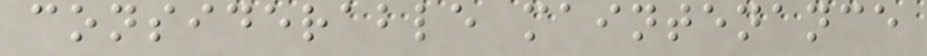considerable maintenance
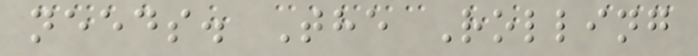needs. The Rolling
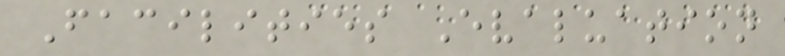Facilities Evaluation
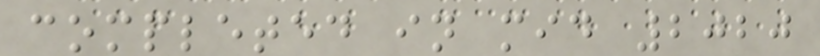completed in mid 2020
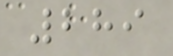289
